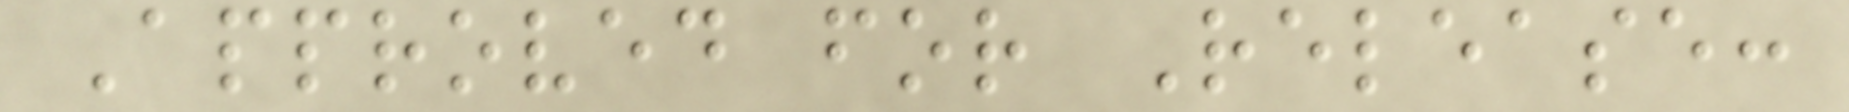Approved for Release:
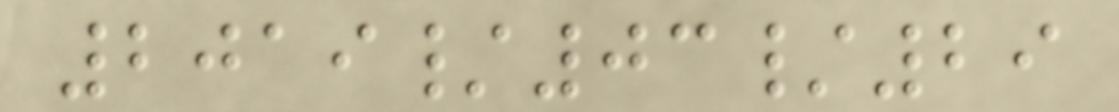2019/03/29
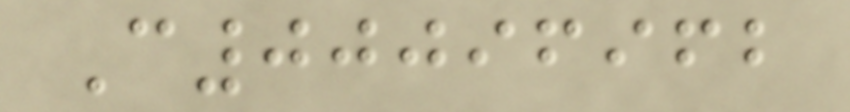C00096962
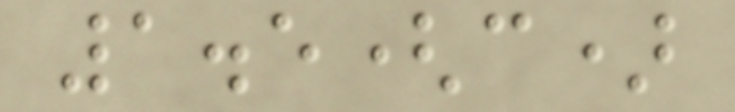1.5(c)
